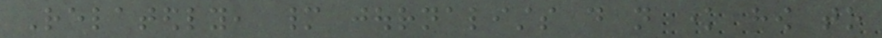Relatedly, many journalists do not know how to
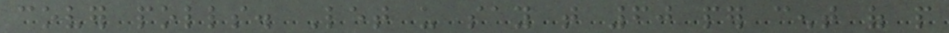cover polls. Let us say that 60 per cent of people
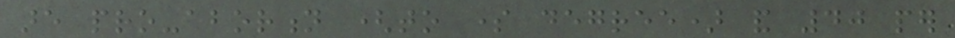are pro-abortion (to some degree) and 40 per
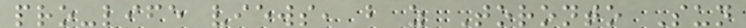pro-life views, but as Toronto Sun
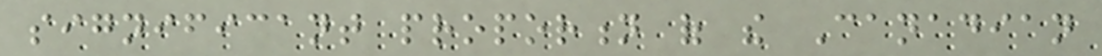significant proportion of the Canadian
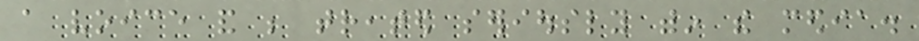a voice and be treated seriously within the media.
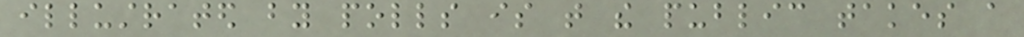illustrated by polls is that the public takes a
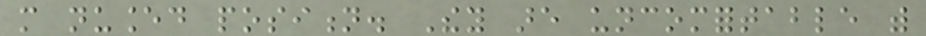more nuanced position. They are uncomfortable with
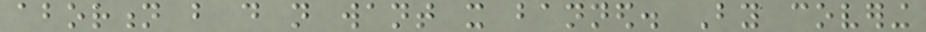abortion but do not want it banned. By covering
